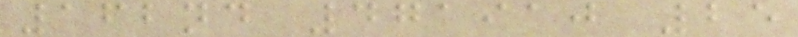162nd 471910 25
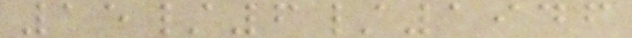15/6/1946
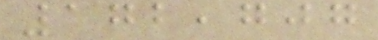172,707
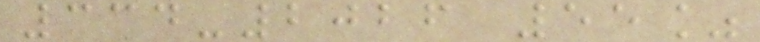334-2026 55%
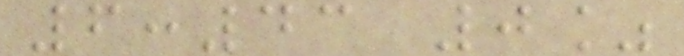6:43 0%
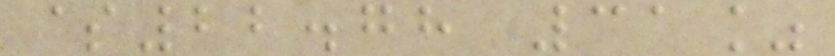$22.78 31%
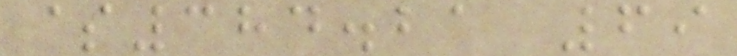$384.21 69
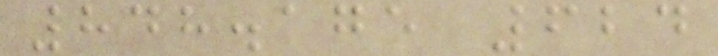848.175 624
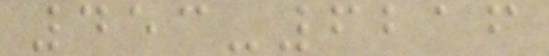453-6216
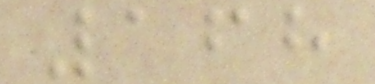168
